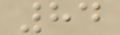84
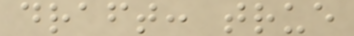draft: true
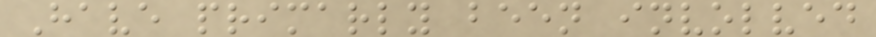Have primarly been involved
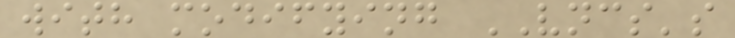with modifying VNCS's
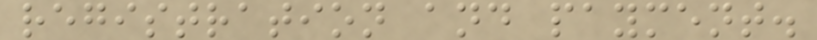registration and payment.
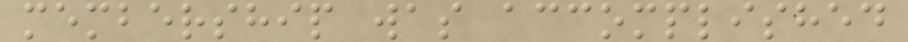membership was accomplished
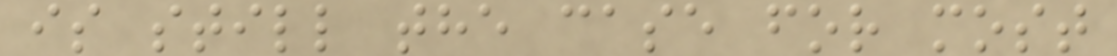is still the case for most
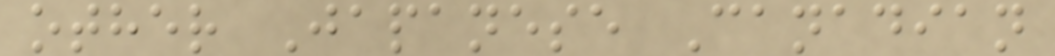other Japanese Canadian
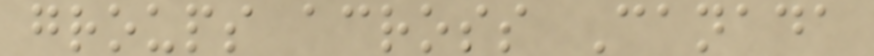groups across Canada
